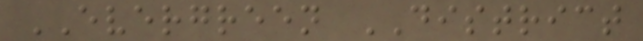EVERGREEN DISTRICT
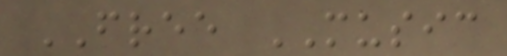FREE MUSIC
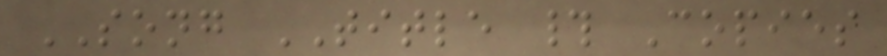SONG TITLE # Copies
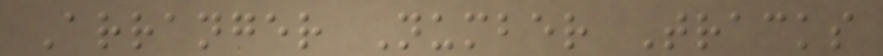Arranger Number Tracks
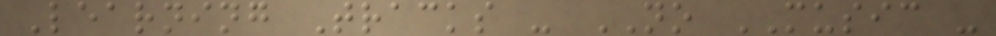Learning Tracks - NO MUSIC -
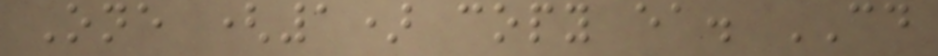One (1) copy ea. CD
